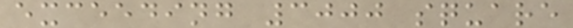exceeding 3000 square
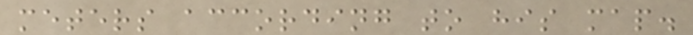meters according to his map.
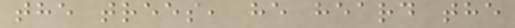the trees, he heard the
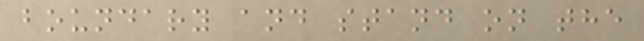boundary and stand on the
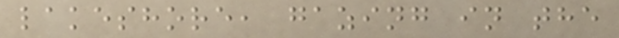lakeshore, gazing in the
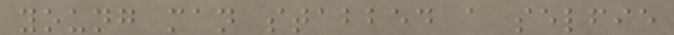young man stabbed a selfie
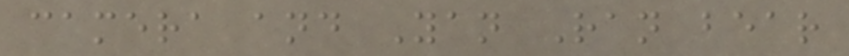camera and Yan Ran bear
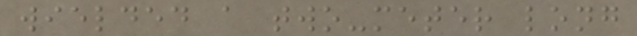wielded a two-meter long
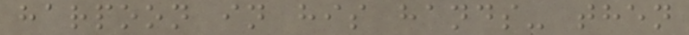harpoon in his hands- then
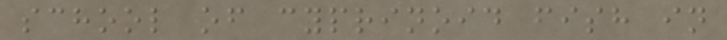school of cyprinoid fish in
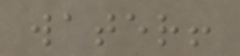water!
